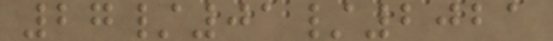27/01/2021
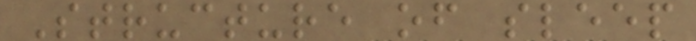Structure of sleep
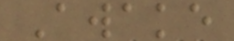Awake
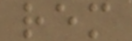rem
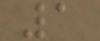1
